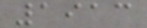1913
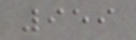959
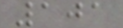101
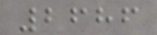2686
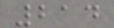214
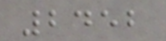2452
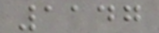1147
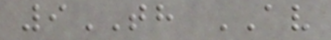9TH AV
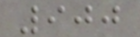900
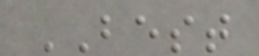BEST
